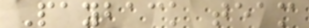Payback team
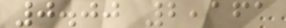0.00 2,161
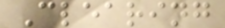Clearing
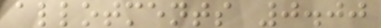allotments 0.00
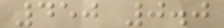450 0.0
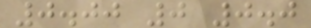0.00 0 0.0
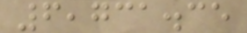6,731.35
